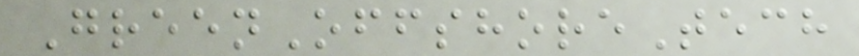GreenOffshoreTech
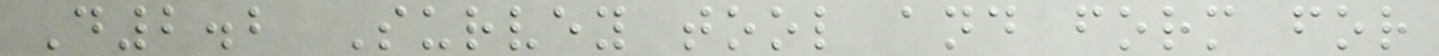D2.2 Survey tool and form for
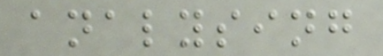analysing
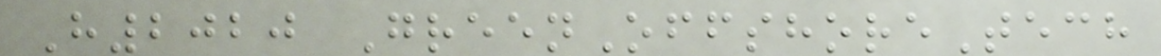H2020 GreenOffshoreTech
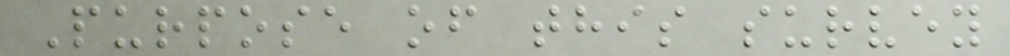Purpose of this survey
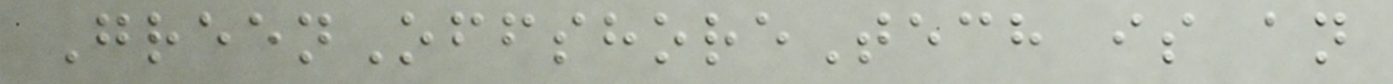GreenOffshoreTech is an
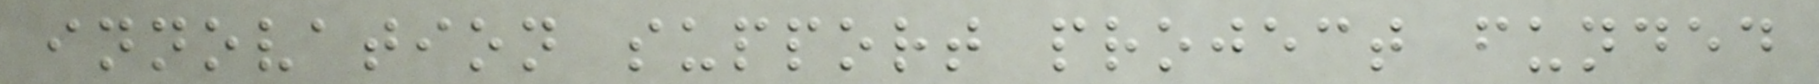innovation support project funded
